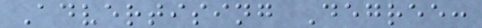Advertising Degree:
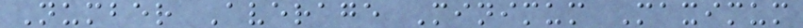Number Average Minimum Maximum
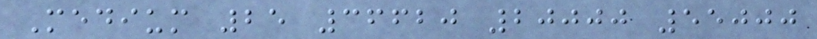Medium 25 36620 20000 55000
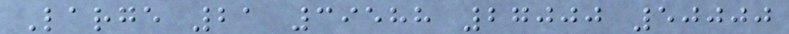Large 21 39588 27000 50000
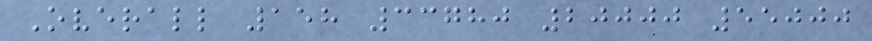Overall 158 33780 20000 55000
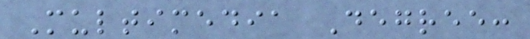Multimedia Degree:
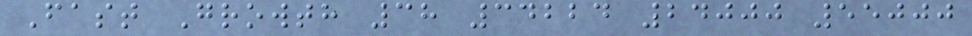Fast Growth 38 34224 24000 55000
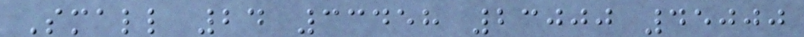Small 24 33458 23000 45000
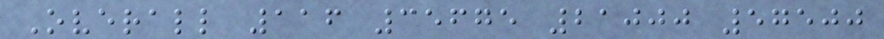Overall 116 35675 21000 57500
